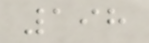198
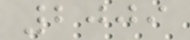2009
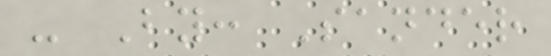- By: Sander
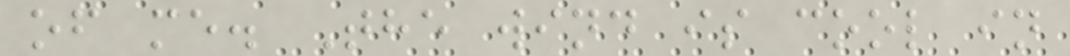of me. The wind is cool in
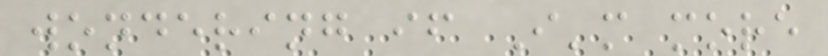wondering if I'm more
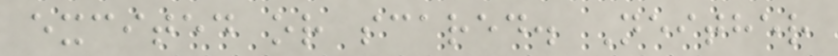excited or scared. Neither
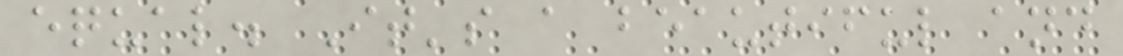equal. It's a beautiful and
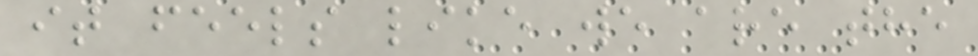it feels like we are the
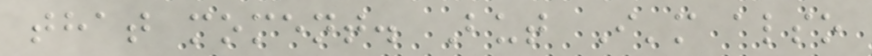that moment. But I'm also
